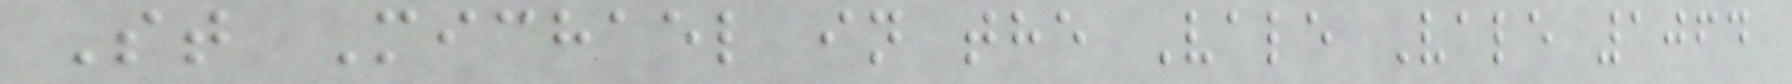St Michael in the Vale Vale 1064
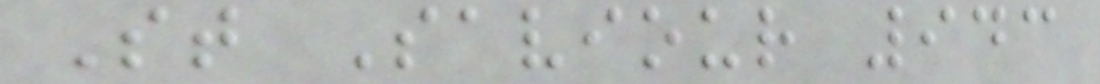St Saviour 943
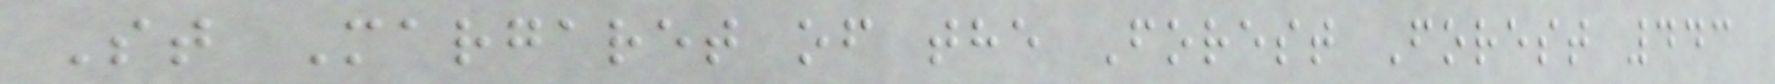St Margaret of the Forest Forest 443
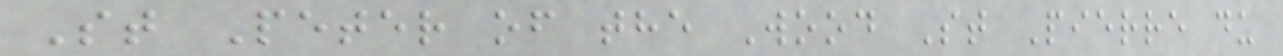St Peter of the Wood St Pierre du
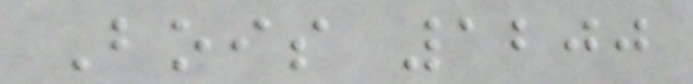Bois 1200
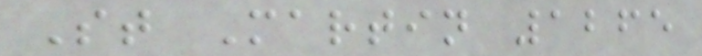St Martin 1265
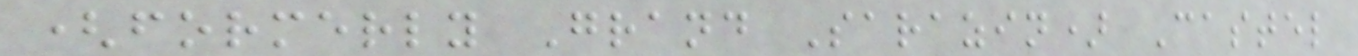(formerly Grand Sarazin) Castel
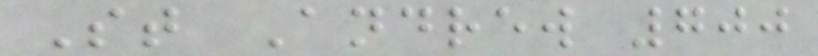St Andrew 700
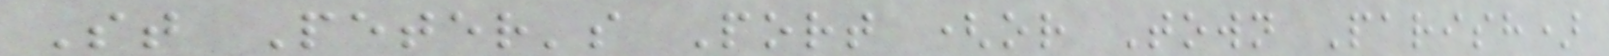St Peter's Port (or Town Parish)
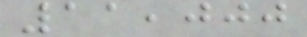11,000
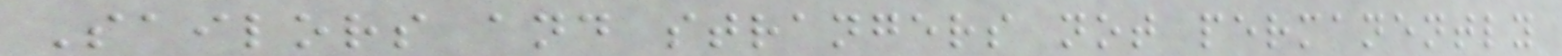Sailors and strangers not permanently
